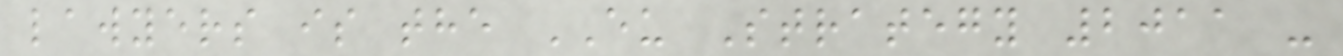lawyers is the EU Strategy 2011 -
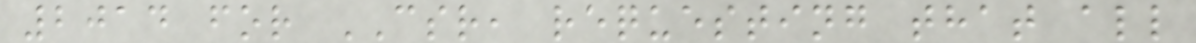2014 for CSR, requesting that all
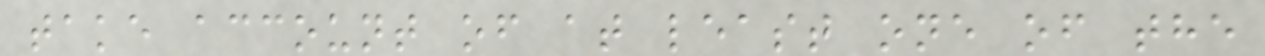take account of at least one of the
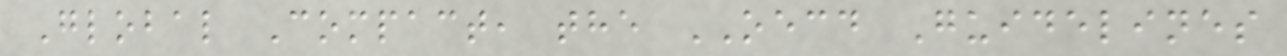Global Compact, the OECD Guidelines
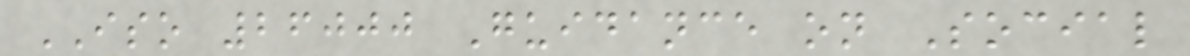ISO 26000 Guidance on Social
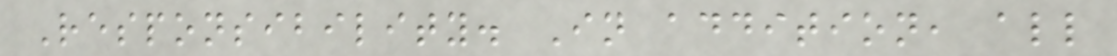Responsibility. In addition, all
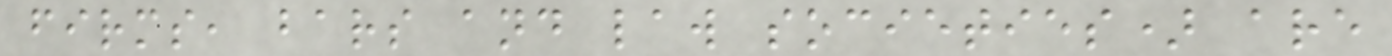firms, bars and law societies) are
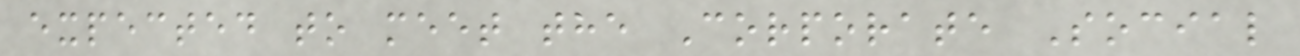expected to meet the Corporate Social
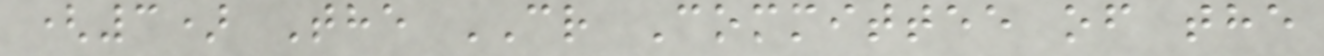(3) The CR Committee of the
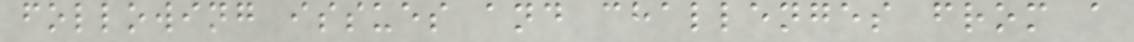following issues and challenges from a
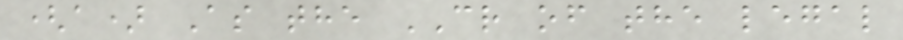(a) As the CR of the legal
